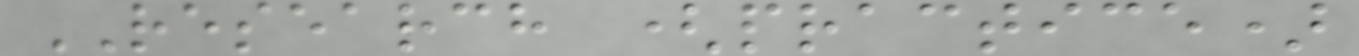RESEARCH (practice)
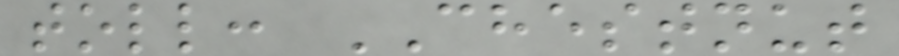toll: CHESTNUT
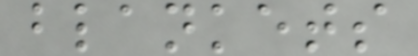blankets
